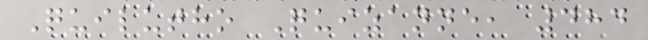Quilutho Quizanne, 484
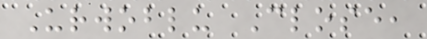Urwoblu Close,
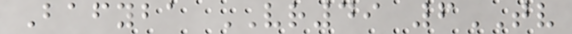Bafyba VR49 6TV
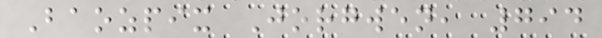Baozpix Jorgwen, 794
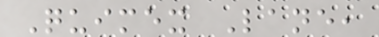Quimex Lane,
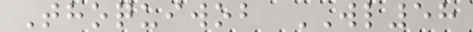Thoquiwob WL58
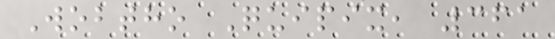Wobtho Quipix, 361
